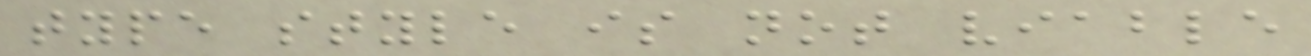type style is not viable
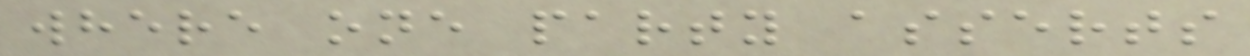where one party asserts
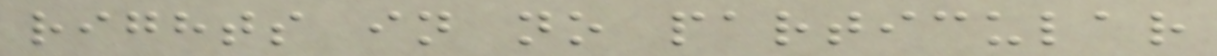rights in no particular
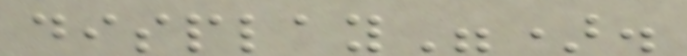display").
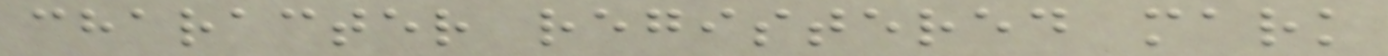character registered mark
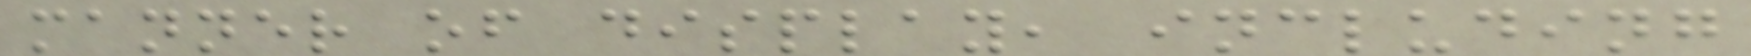manner of display, including
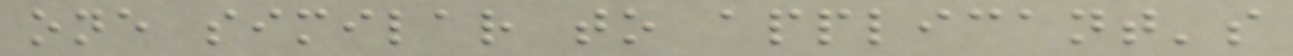one similar to applicant's
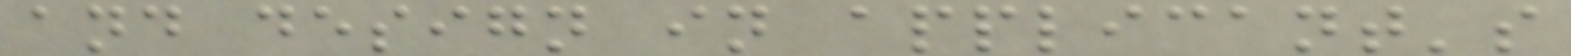and design in applicant's
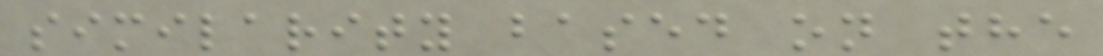similarity based on the
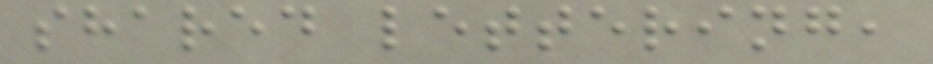shared lettering,
